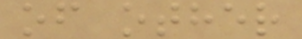of other
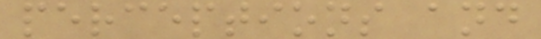perceptions and
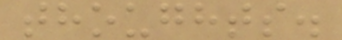thoughts.
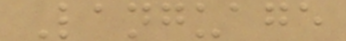Language
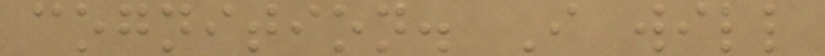cognition. I will
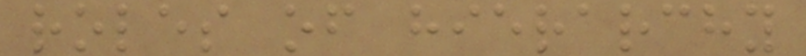roles of hierarchy
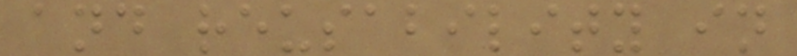and reusability in
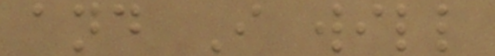and I will
